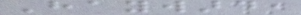Hayward,
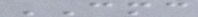CMC
